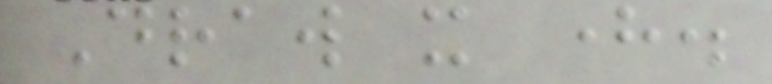Draw it here.
